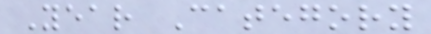Year Category
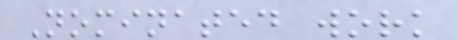Nominated work
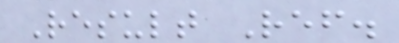Result Ref.
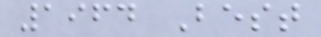1964 Best
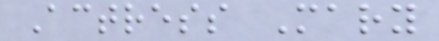Actress Mary
